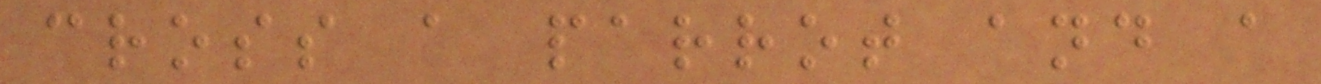cross a parrot and a
